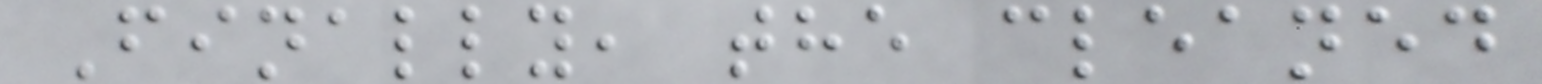Finally, the cleaned
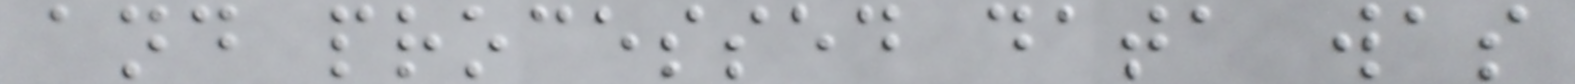and processed data was
